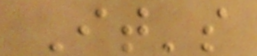It's
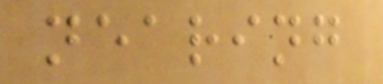nearing
